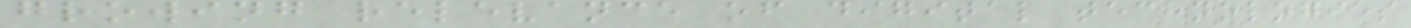growing relevance of digital technologies
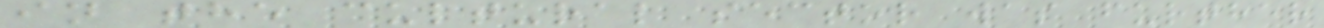in the cultural sector was further
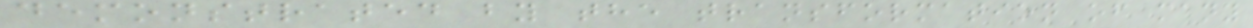demonstrated by the transformation of many
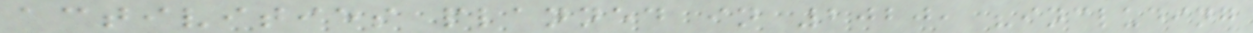activities planned in 2020, "including
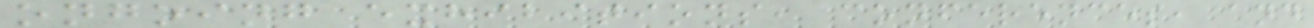ongoing exhibitions, conferences, and
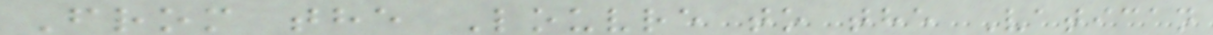From the Louvre to the Vatican
